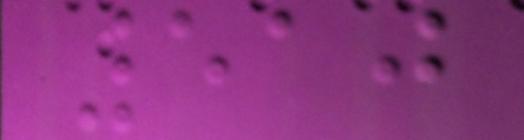510
